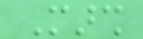Marsh
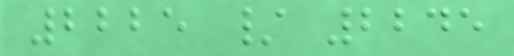2225 / 2245
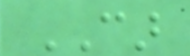CAR
